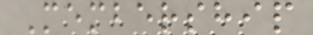Membership
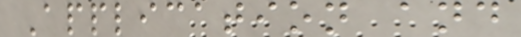Application and
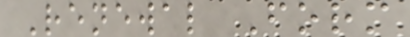Renewal Form
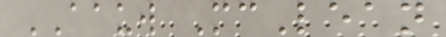AAUW McLean
